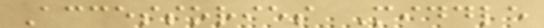Accessories Middle
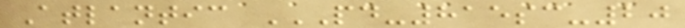Atlantic PD-815SC-20
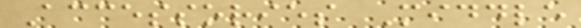Accessories Middle
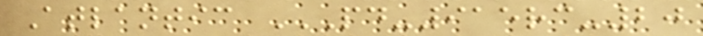Atlantic PD-915RC-20
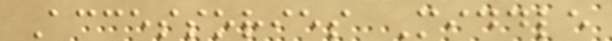Accessories Middle
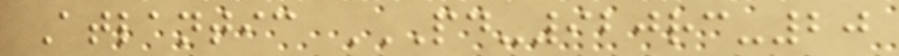Atlantic PD-920RC-20
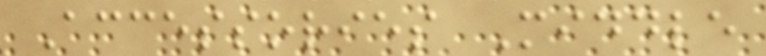Accessories Middle
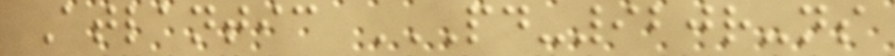Atlantic PD-920R-NS
